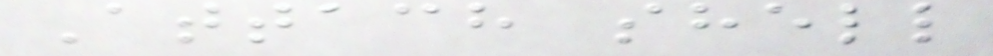Attach shell
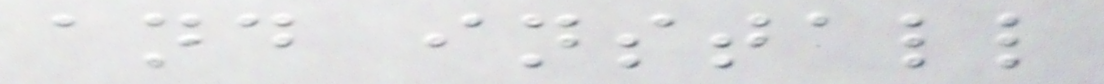and install
